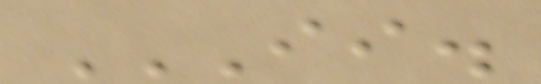II.
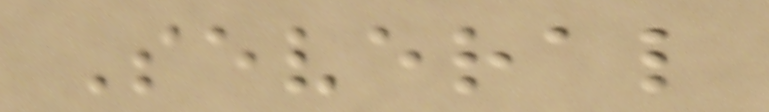Several
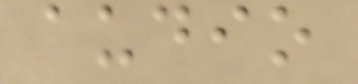audio
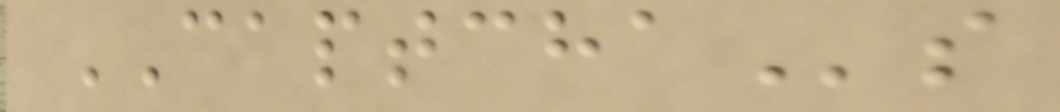CAPTCHAs
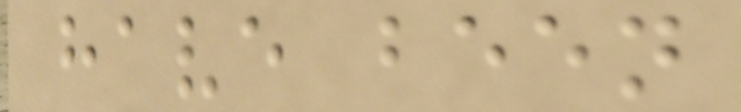have been
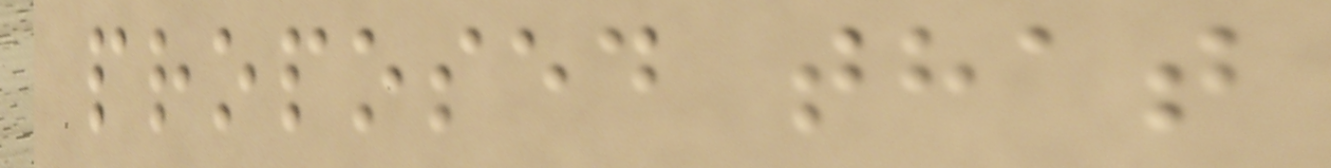proposed that
